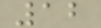12
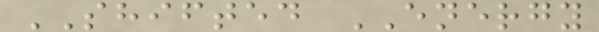SHIFTED ENERGY
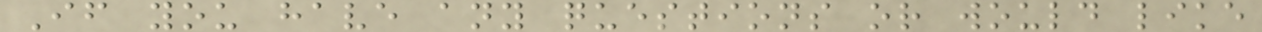If you have any questions or would like
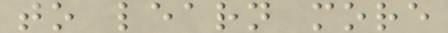to learn more
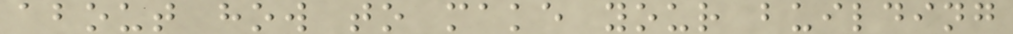about how to make your building
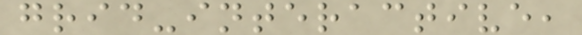grid-interactive,
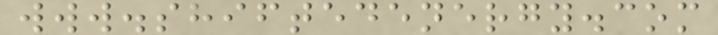www.shiftedenergy.com
